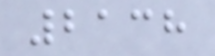2138
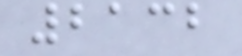2132
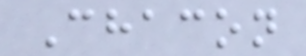Chacon
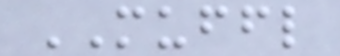MUFFL
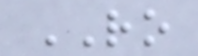RO
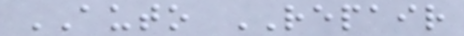AUTO REPAIR
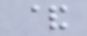&
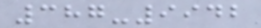387-9942
